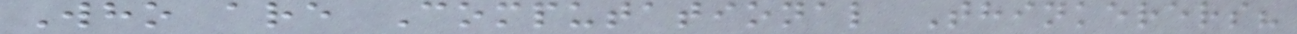Who are Computational Thinkerers?
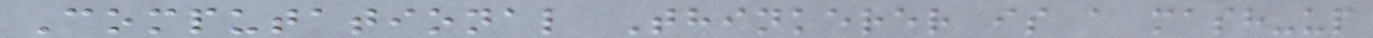Computational Thinkerer is a mash-up
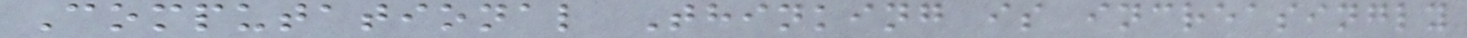Computational Thinking is increasingly
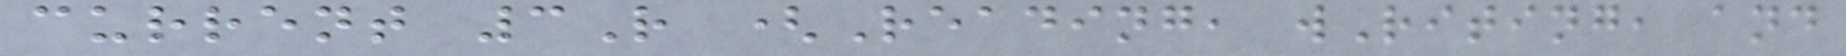current 3R (Reading, wRiting, and
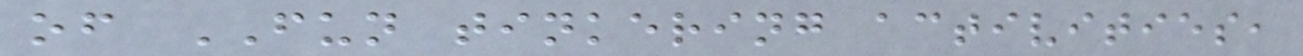of FUN tinkering activities,
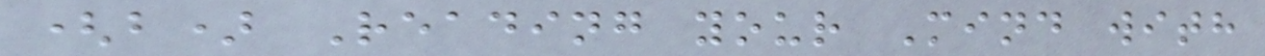(b) Reading your Mind with
